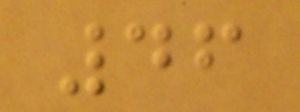46
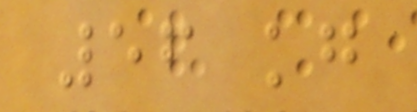56 kg
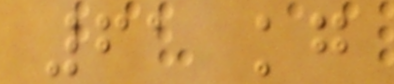61 kg
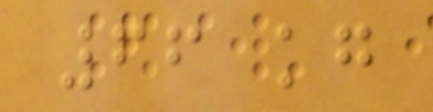66 kg
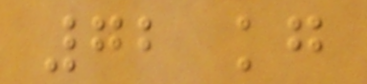72 kg
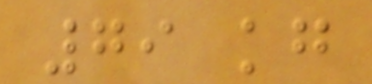79 kg
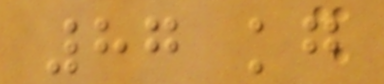87 kg
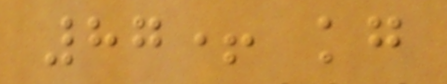87+ kg
